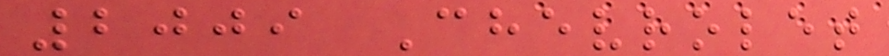2009 Chevrolet
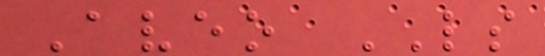Aveo LS
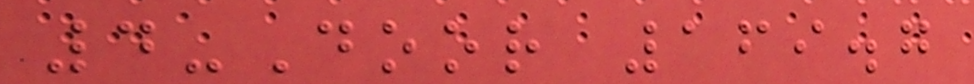4-Door 169.7
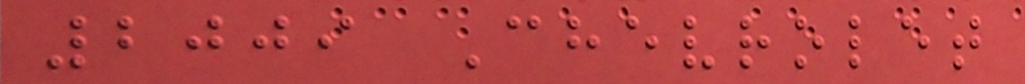2009 Chevrolet
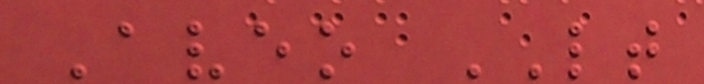Aveo LT
